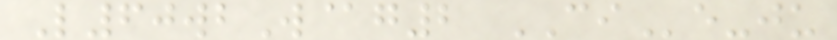L60wbW@g2 CIe-ju
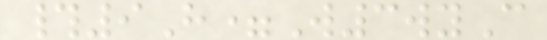#9H=W3wyC
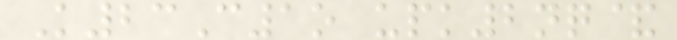K23C1o upk2nq&
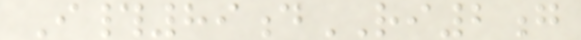I#89dRI2g
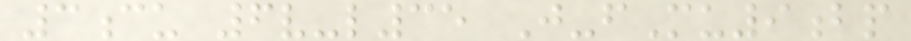3cu 6v-l35 J-fMu9bp
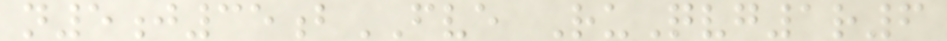n5j35bFVE RuQvg1r6
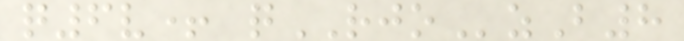q6v+ qRJOzB8
